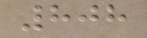808
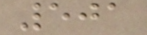501
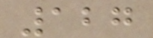127
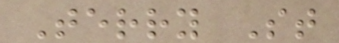Terry St
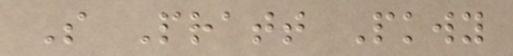S Pratt Pkwy
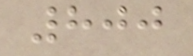800
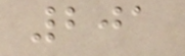201
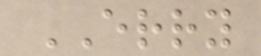ERRY
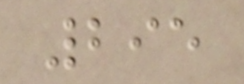295
